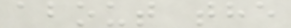about the
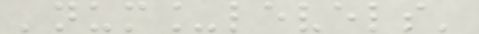'num_levels'
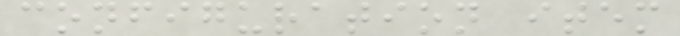configuration item
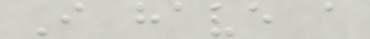I have a
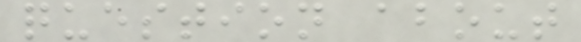question about
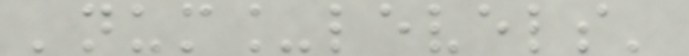'num_levels'
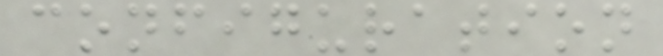configuration
